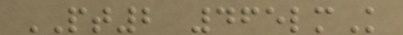PT2 465lmK
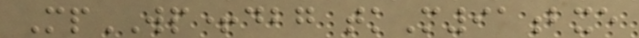MpWP+dbg tkM91bxe
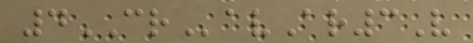4CRavAr3V
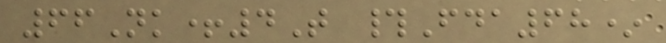66Nk+4T #Fda68*
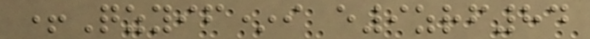+Qzyif*i e9zrf84
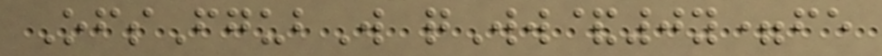OfsFgubW qWw&0y=fe
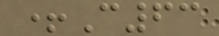+C63
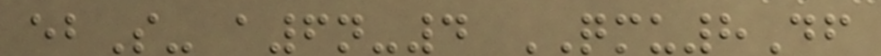ebS- a6n-4 QMU8Df
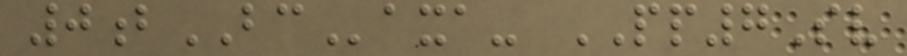0bBCaxa- PP7Sv
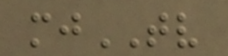mjTV
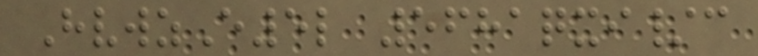HvwzE5l 5681qxi/c
